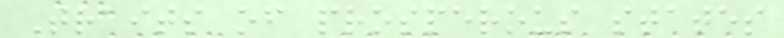Traits of prosperous states
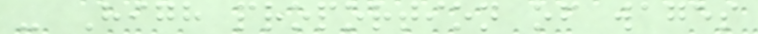- High proportion of wages
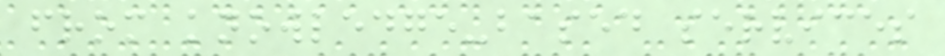from knowledge-based services
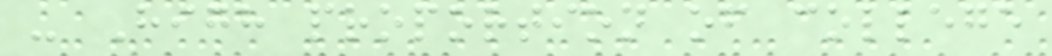- High proportion of college
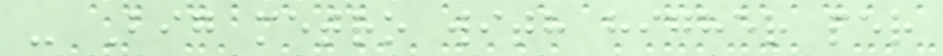- Big metro with higher per
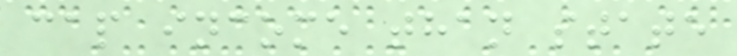cap income than state
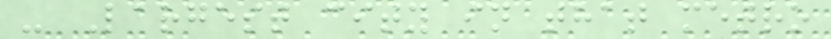- Largest city in that metro
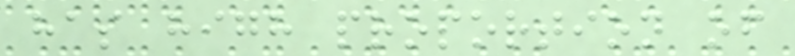has high proportion of
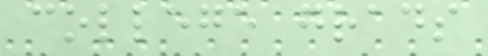college grads
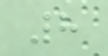8
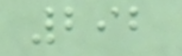292
